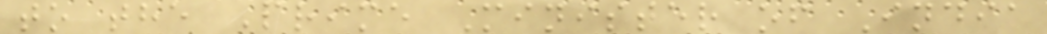to the Prime Minister of India
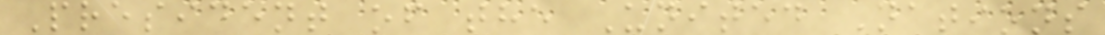President of the United Nations
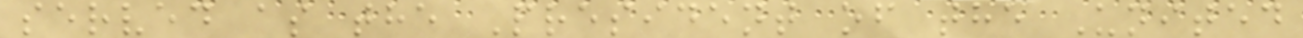served as the President of the United
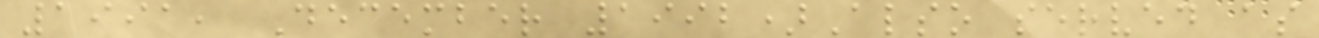1991, December 1992)Also served as
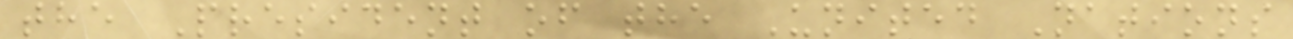the President of the United Nations
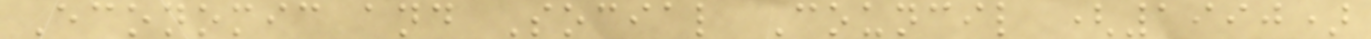Economic and Social Council (1990)
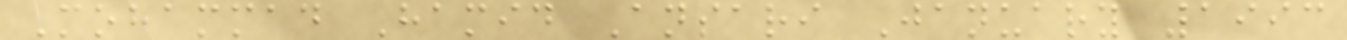Mohammad Hamid Ansari January 1993
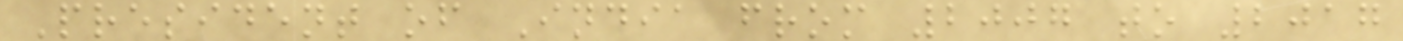President of India from 2007 to 2017
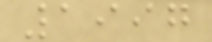1997
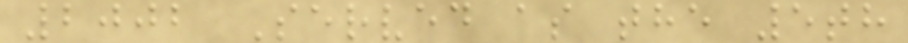2002 Served as the 5th
